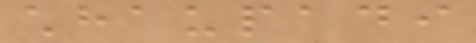chhaupadi
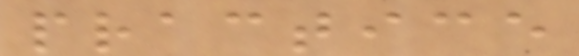practice
